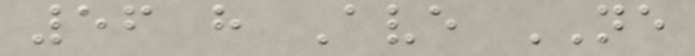56 h Ave NE
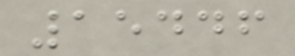15446
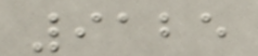9125
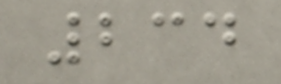234
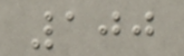100
